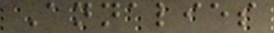Annalies
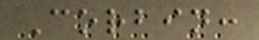Corbin:
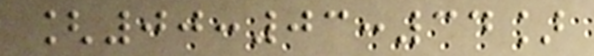[00:03:34]
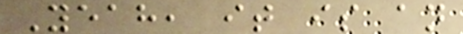Yeah, it is an
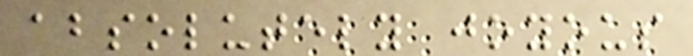absolutely joyous
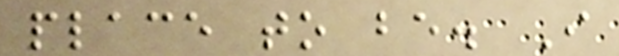place to be. I
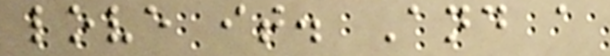love it. And a
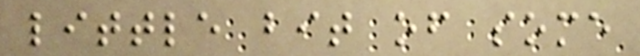little bit of some
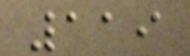119
